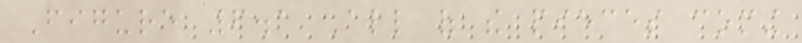Figure 6.1 All of the pieces coming
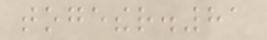together.81
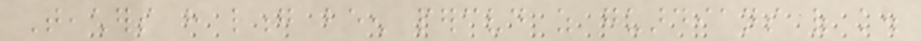Teachers have long been perceived as guardians of knowledge.
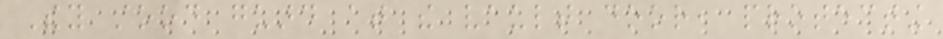They stood guard at the vault door, protecting
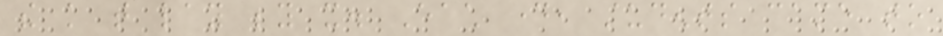the knowledge that lay beyond it. Each day, students came to
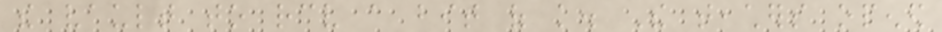the vault to receive a bit of knowledge. The teachers opened
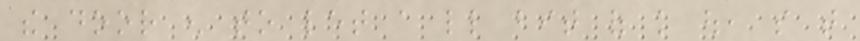the door enough to let a little bit of knowledge out, so that
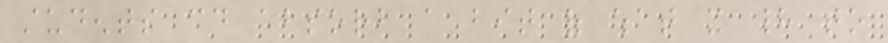students could absorb a bit of what it had to
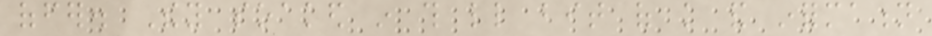offer. They soaked in this little bit of knowledge and information
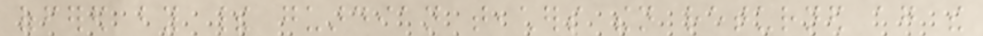offered by their guardian teachers then returned again the
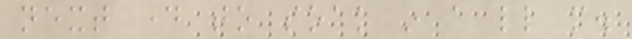next day to soak in a little more.
